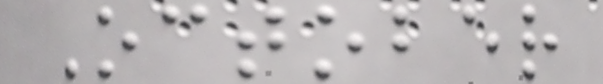October
